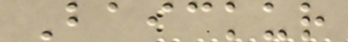Baickur
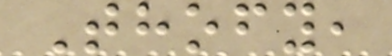Thofy,
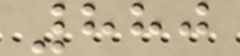880
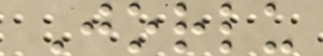Jorlu
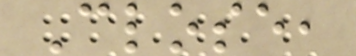Close,
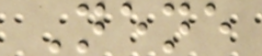Nene
